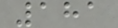181
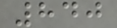840
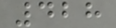428
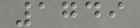1749
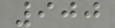900
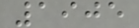1905
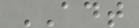ADT
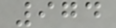974
